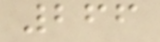266
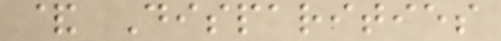& Disparities
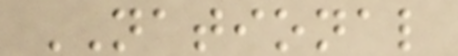NATIONAL
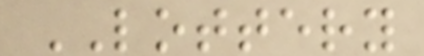LOTTERY
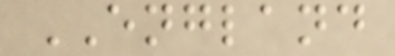ENGLAND
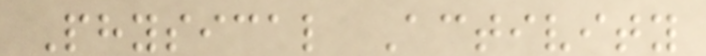Physical Activity
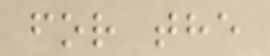for the
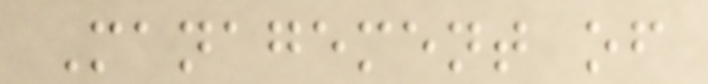Management of
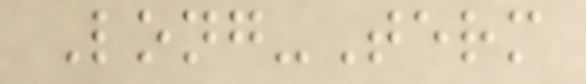Long-Term
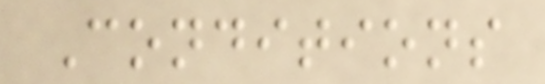Conditions
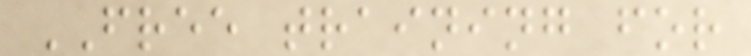FREE training for
